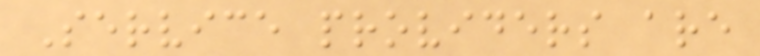Service providers are
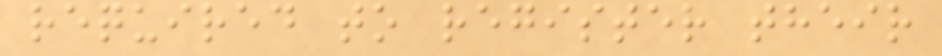required to register their
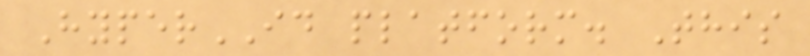HyperID platform. This
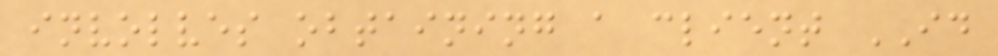involves obtaining a client ID
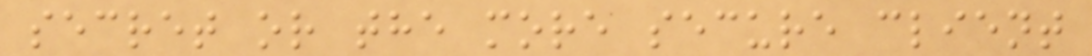secret or the more secure client
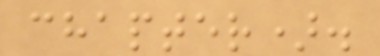chapter).
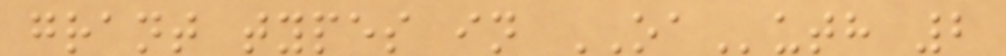grant types in OAuth 2
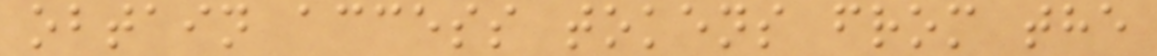obtain access tokens from the
